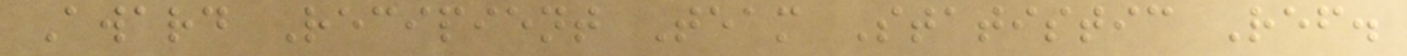Award Recipient Team Statistic Ref.
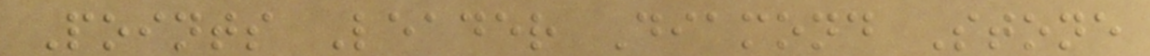Points Leader Diamond Stone
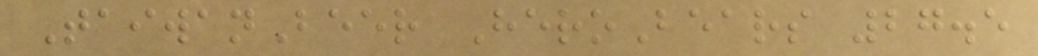TaiwanBeer HeroBears 27.5
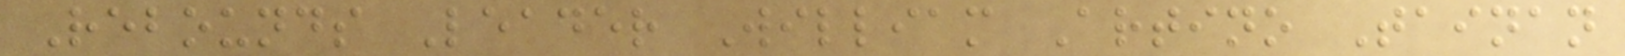Rebounds Leader William Artino Tainan
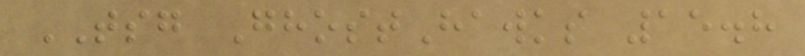TSG GhostHawks 15.8
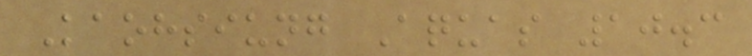Kaohsiung Aquas 10.3
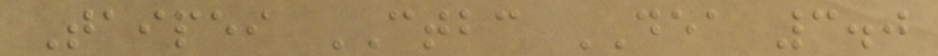Taipei CTBC DEA 3.0
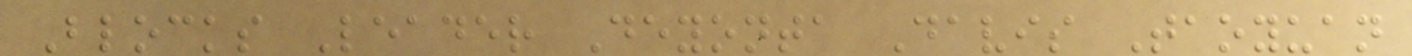Blocks Leader Deyonta Davis Taoyuan
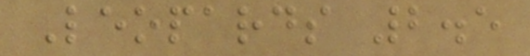Leopards 2.5
